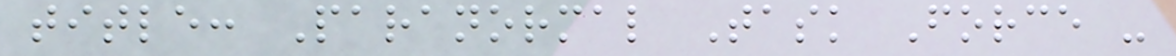title: Paranormal Task Force -
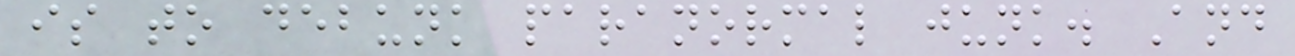is to debunk paranormal junk. And
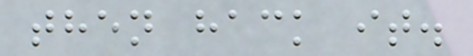then hack it.
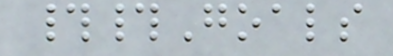##Goals
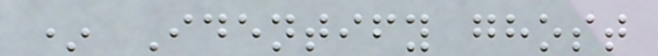* Identify ghost
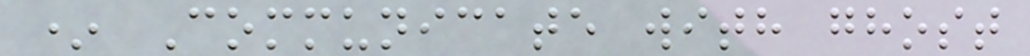* Communicate with ghost
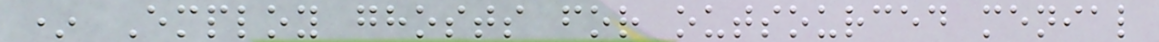* Employ ghosts for outsourced menial
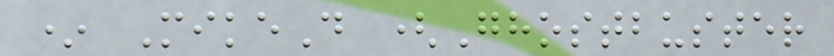* MikeD (Ghostbuster
